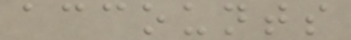accounts
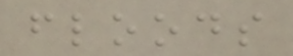floods
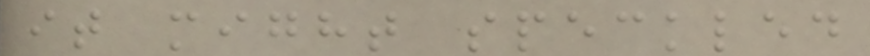it might speckled
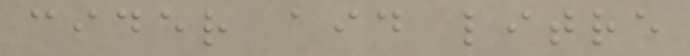cider aid litre
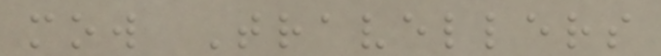mow Travellers
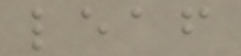leaf
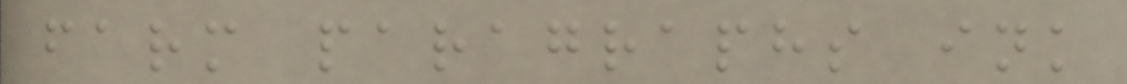farm paragraphs ink
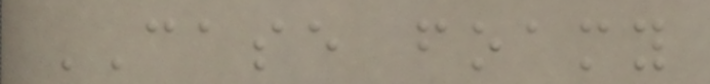CASE foamy
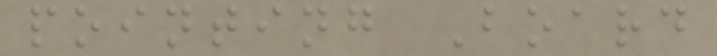pointing Board
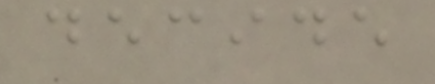decide
